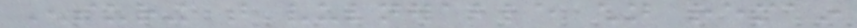Ensuring that vulnerable children remain
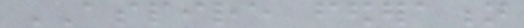ASPIRE federation
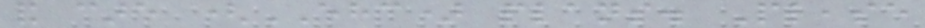and care (EHC) plans. Please
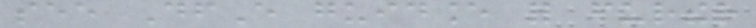see DfE guidance for further
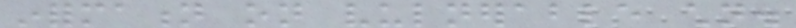information on vulnerable children.
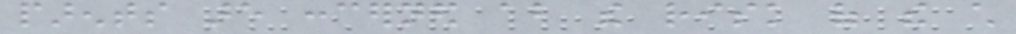parents are concerned about the risk of the child
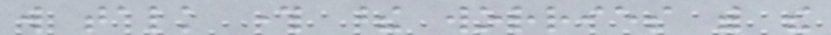will talk through these worries with the
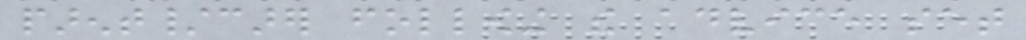parent/carer following the advice set
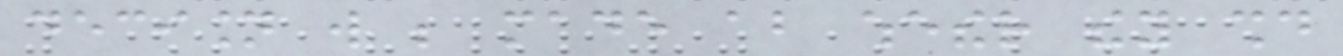decision will be made about whether they should
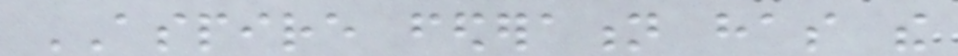ASPIRE federation has the
